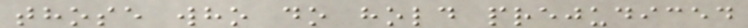those who do hold prejudiced
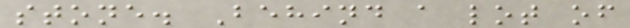stone. Behind a lot of
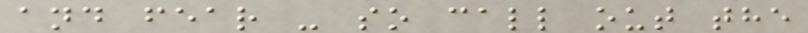and fear - so call out the
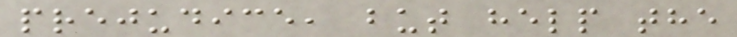prejudice, but help the
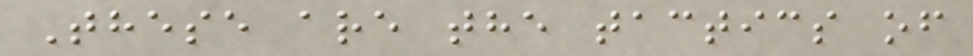These are the tactics of
